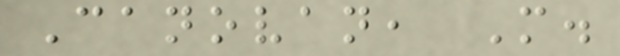Canovan, M.
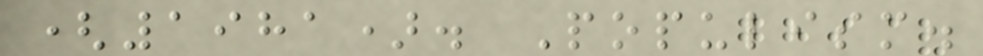(1981). Populism.
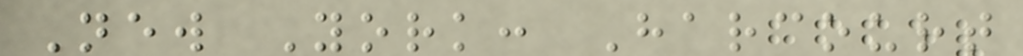New York: Harcourt
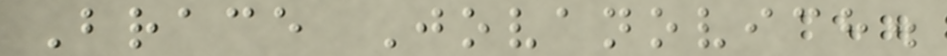Brace Jovanovich.
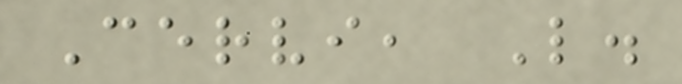Cervi, L.
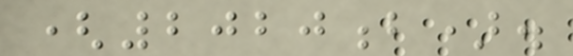(2020b).
